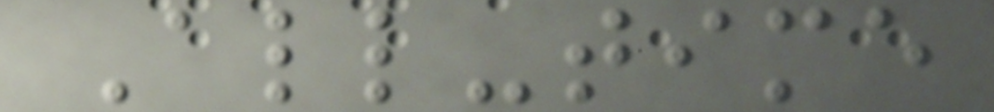All-time
